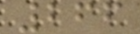266
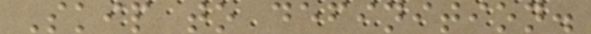Skip to definition.
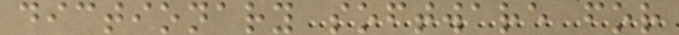dictionary software for
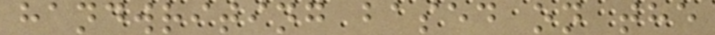handwriting based on the
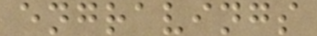engravings
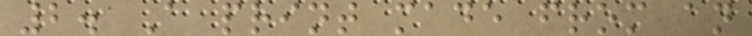2. A print made from an
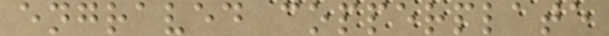engraved copperplate
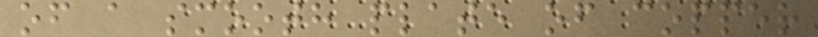of a smooth plate of copper
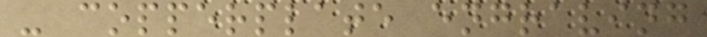- copperplate engraving
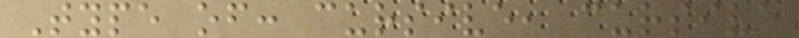Type of: cursive, cursive
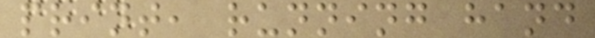print, running hand
